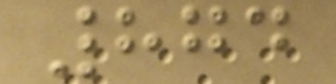874
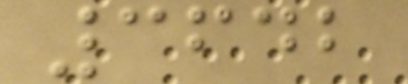3642
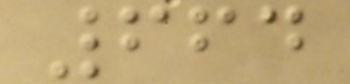664
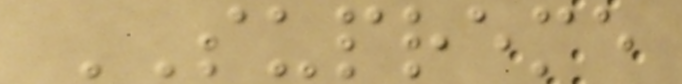SUPREME
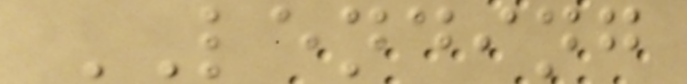LENDING
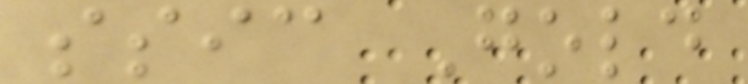ssic Gold
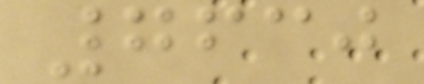7630
